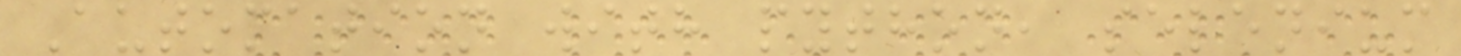Automation with python, selenium
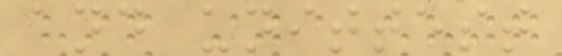and unittest
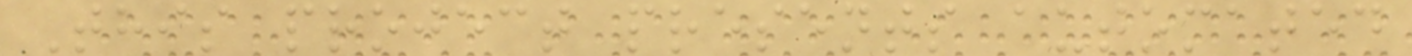This project presents automated
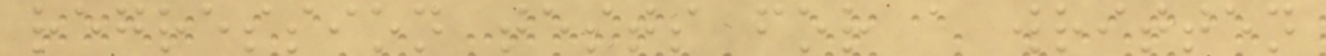regression tests for a written
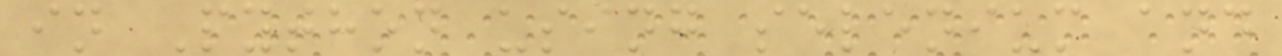in Python using selenium and
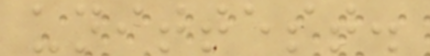unittest.
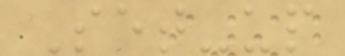Set-up
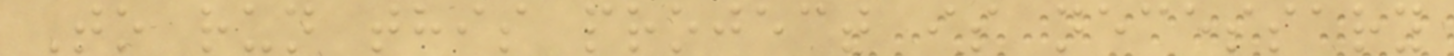To run this project is necessary
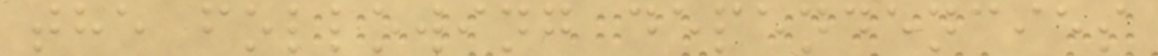the following dependencies
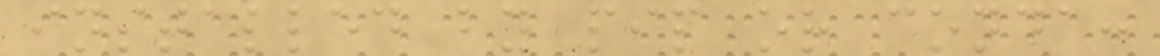installed by pip or conda:
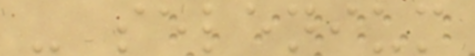- selenium
